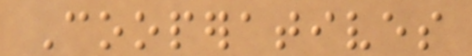Cooperatives
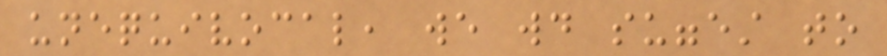unequivocal, we would suggest to
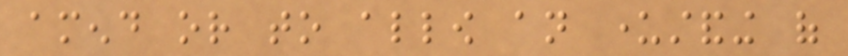amend or to allow an understanding of
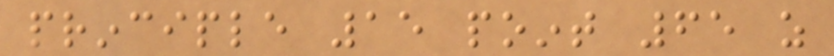principle 15 point 65 as
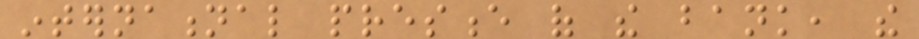international presence of the bank, the
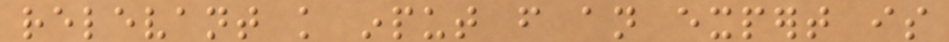relevant knowledge input from an expert is
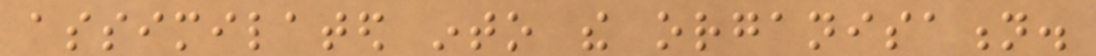assimilated into the organisation.
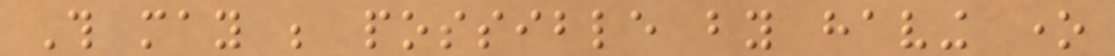This may be possible by having one
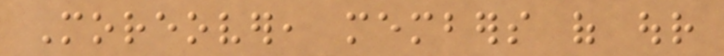Moreover, members of our
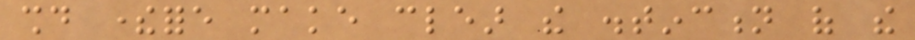should therefore make clear the distinction of the
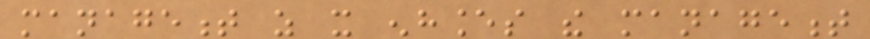management as it enhances the management
